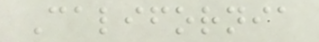California
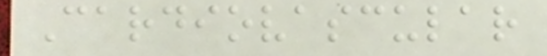Cardiovascular
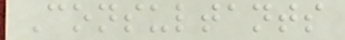Consultants
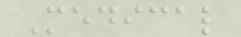Medical
